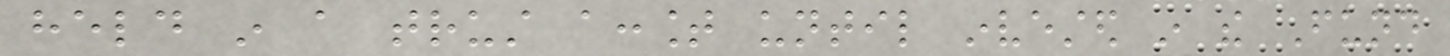held in a trust account until invested in the Fund
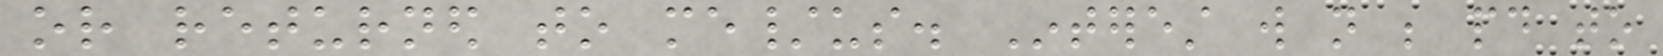or returned to me/us. Interest will not be paid to
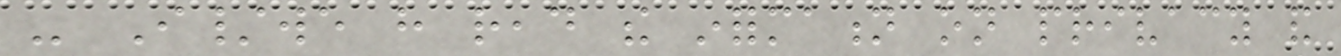- I/we have read the information on privacy and
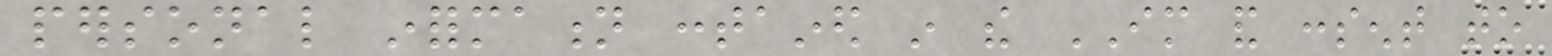personal information contained in the IM and consent to
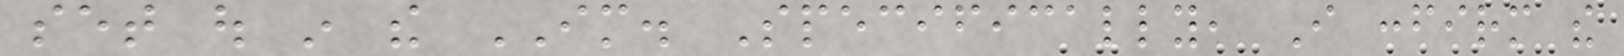set out in the IM. Specifically, I confirm the
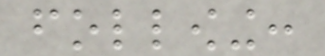following:
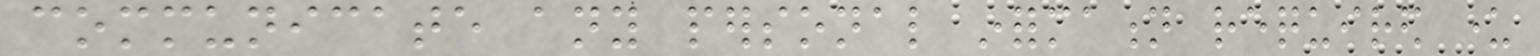communicate any personal information required under
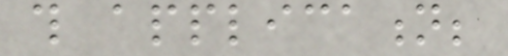this application;
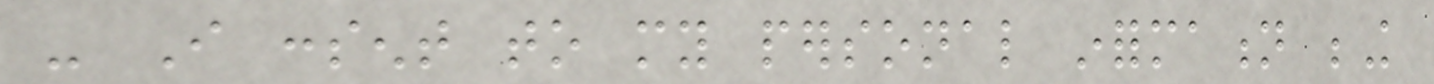- I consent to my personal information being
